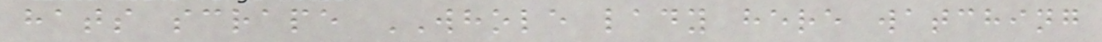hats scrape WHOLE lady here watching
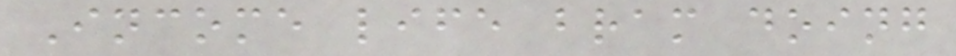Income life bram doing
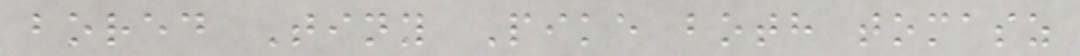bored Tiny Pike both tomasz
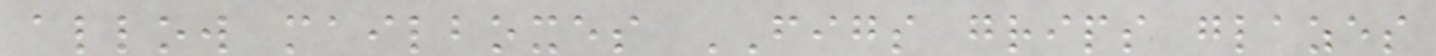allow mailboxes FIGS grips glazes
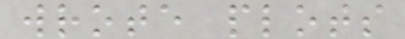wrote plots
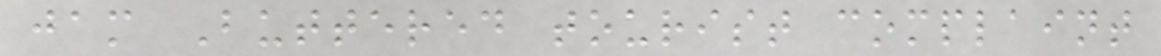jam Buttered tourist complaint
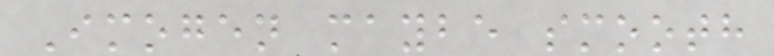Imogen maybe smooth
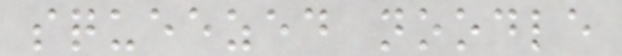squeezed noodle
